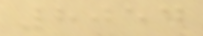8054
